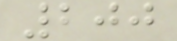200
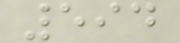594
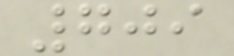709
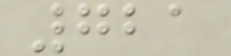721
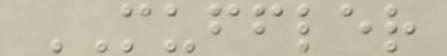MUFFLER
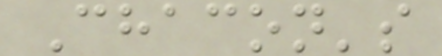Chacon's
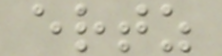ertz
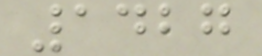1427
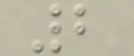2
